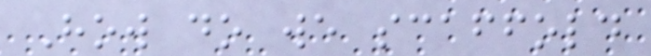How do we scaffold
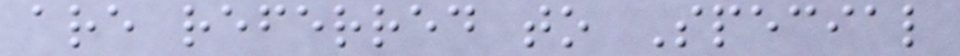are referred to Special
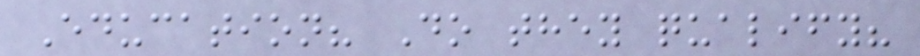Education? Do they qualify?
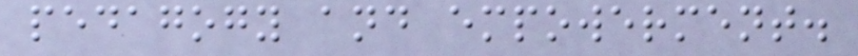pedagogy and empowerment.
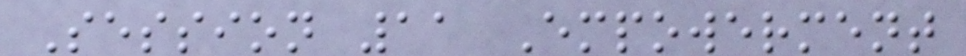Session 11 Empowerment
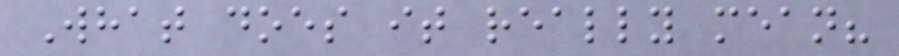What does it really mean?
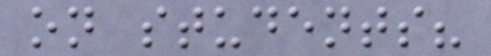on students?
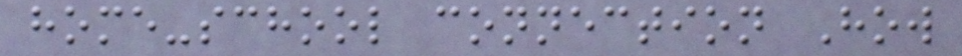home-school connection How
